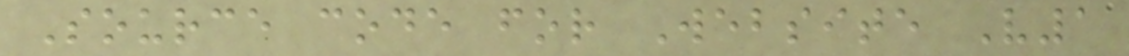Source code for Website V1
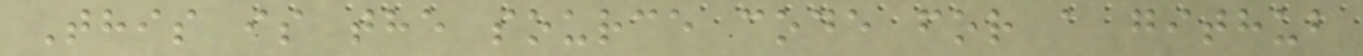This is the source code for a github
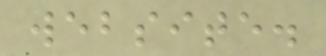website.
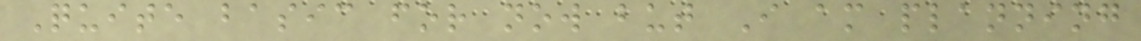Quite basic for now but I am planning
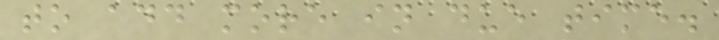to add more in due time.
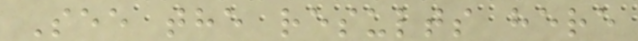See the results here
